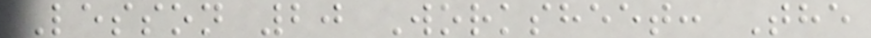Lesson 20 Worksheet: The
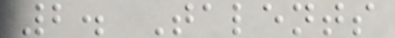2. Talents
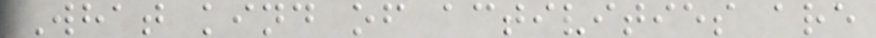What kind of activities are
